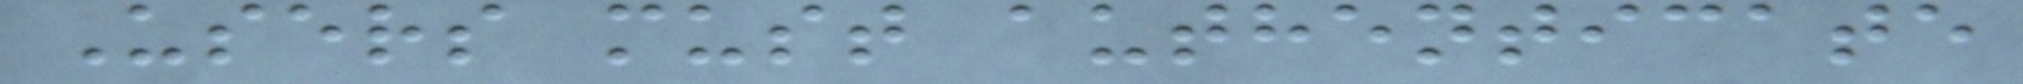Users must authenticate
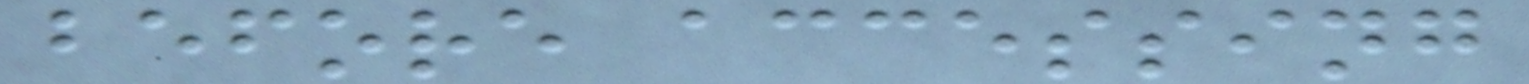before accessing
